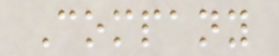Company
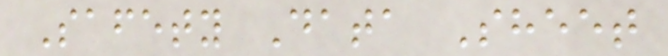Safety Data Sheet
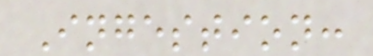Ingestion:
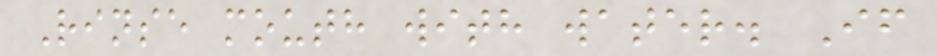Rinse mouth with water. If
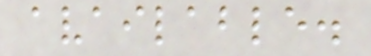available.
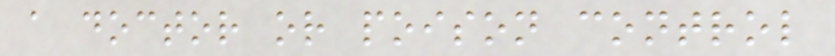a doctor or poison control
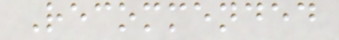Recommended
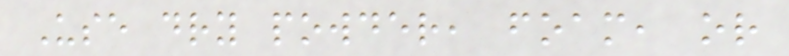Use dry powder, foam, or
